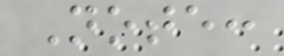Note:
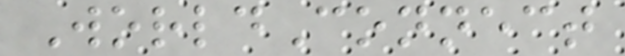WorldConnect
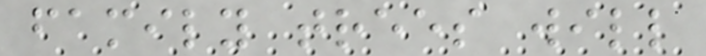family trees will
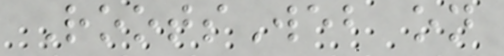RootsWeb on
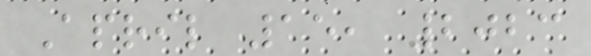April 15, 2023
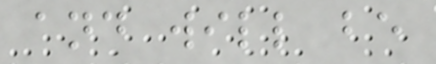and will be
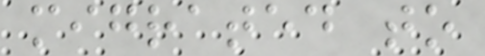migrated to
